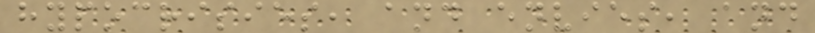hypocrisies, and envies, and
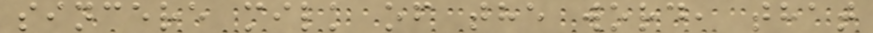sincere milk of the word, that
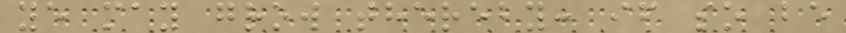ye may grow thereby: if so be
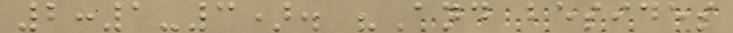2:1-3). "And besides
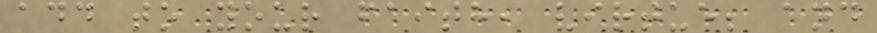add to your faith, virtue; and
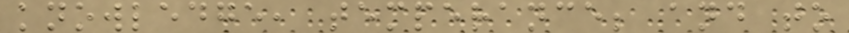knowledge, temperance; and to
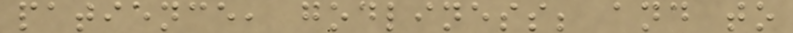patience, godliness; and to
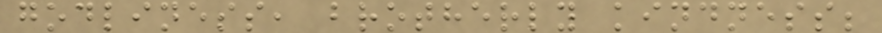godliness, brotherly kindness;
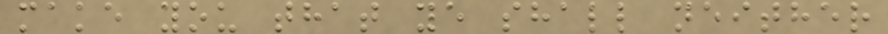make you that ye shall neither
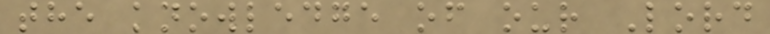the knowledge of our Lord
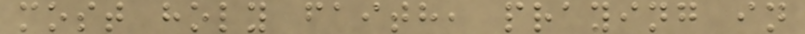most holy faith, praying in
